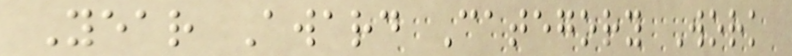Year Award Category Work
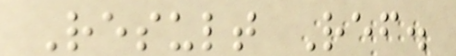Result Ref.
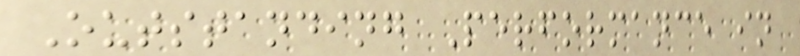Outstanding Performance in
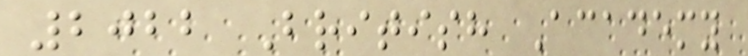2022 British Academy
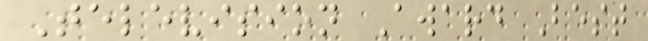Television Award Best
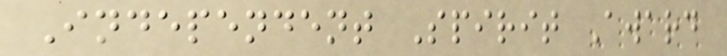Independent Spirit Award
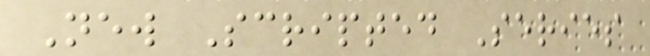New Scripted Series
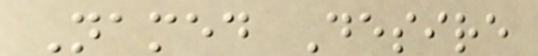Named Desire
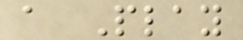a Play
